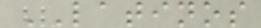LATINOS
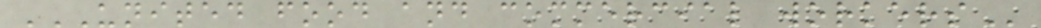UNITED FOOD AND COMMERCIAL WORKERS
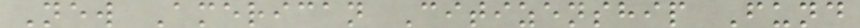New American Citizenship Fund
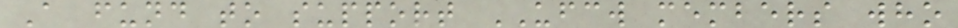A fund to support UFCW members who
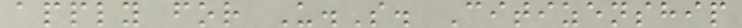apply for U.S. Citizenship
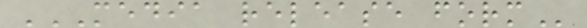MEDIA RELEASE FORM
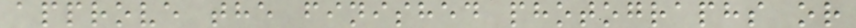approve the finished photographs or
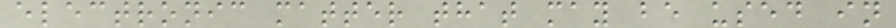electronic matter that may be used in
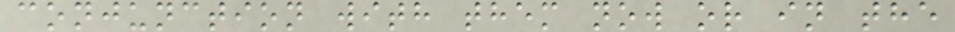conjunction with them now or in the
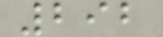292
